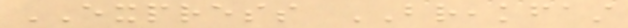EXPRESS BREAKFAST
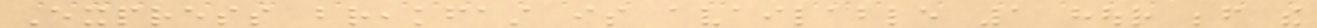Express breakfast is available 1 hour before the
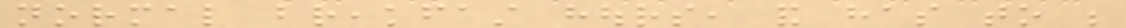normal breakfast hours, and has to be
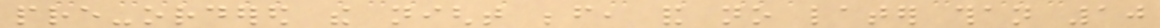pre-ordered the night before, and no later than 10
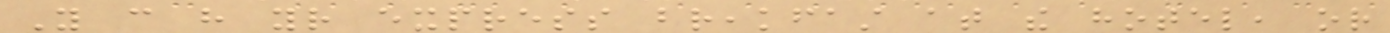You can have your express breakfast at the hotel, or
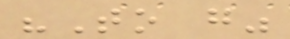"To go"
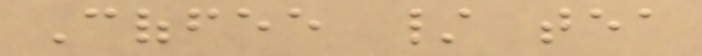Coffee / tea
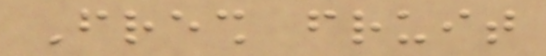Fresh fruit
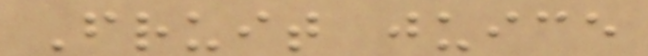Fruit juice
